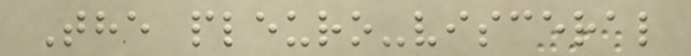The pleuro-visceral
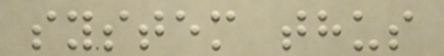system thus
